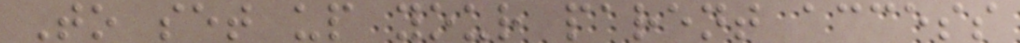To set up your parent access
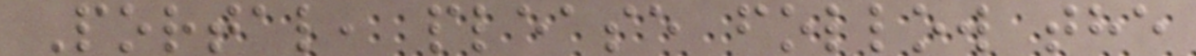Portal, please follow the
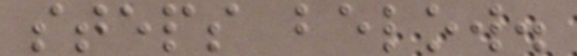steps below.
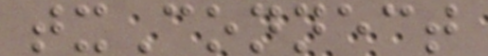txConnect
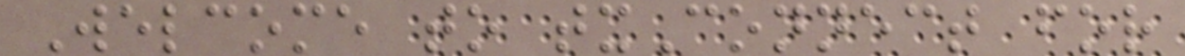Welcome to txConnect for
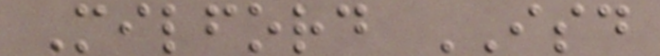Milford ISD
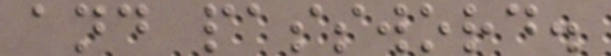and password.
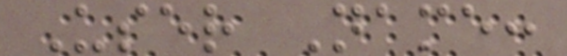User Name:
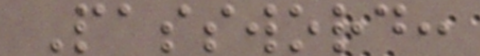Password:
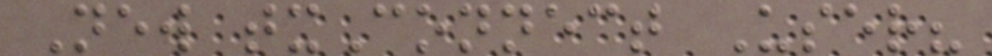New txConnect User?
